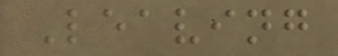Leaving
